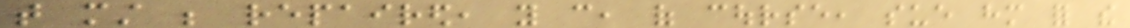that must be repaired, you can, of course, sue him for the
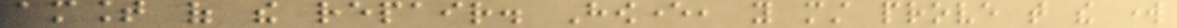amount of the repair. However, you must prove that the work
